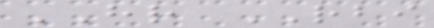HR RBI
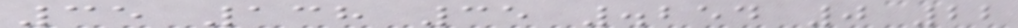35 138 35 .254 0 22
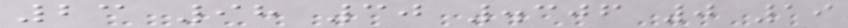23 98 30 .306 0 19
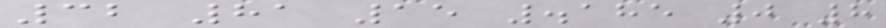32 81 15 .185 0 8
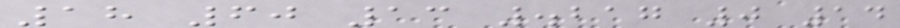18 60 13 .217 0 14
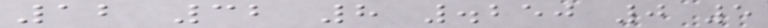12 32 8 .250 0 5
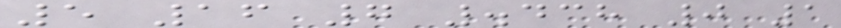5 16 7 .438 0 1
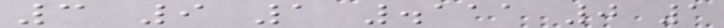3 9 1 .111 0 1
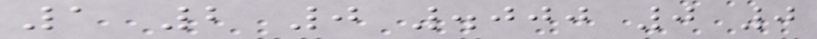1 2 0 .000 0 0
